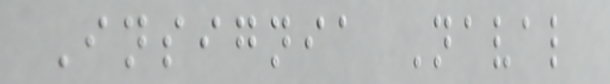Insignia Naval
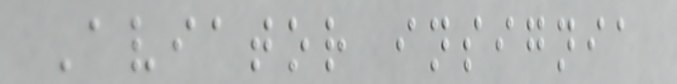Aviator insignia
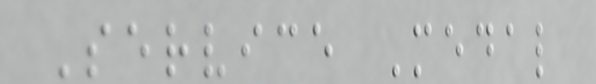Service Medal
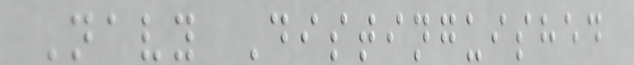Navy Distinguished
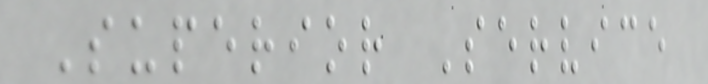Superior Service
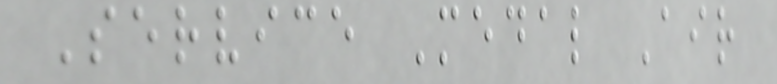Service Medal Air
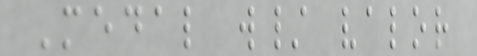Medal w/ valor
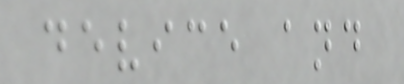device and
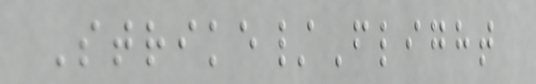Strike/Flight
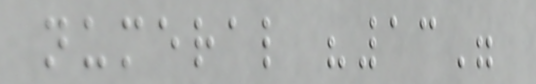numeral "13"
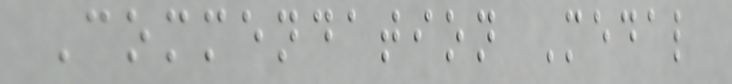Commendation Medal
